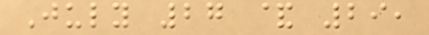July 27 & 29,
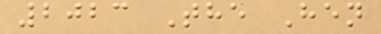2023 The Hen
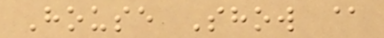House Show @
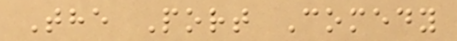The Port Comedy
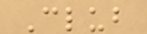Club
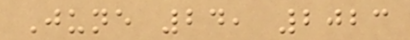June 24, 2023
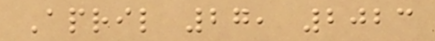April 27, 2023
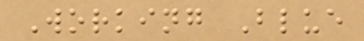Working Blue
